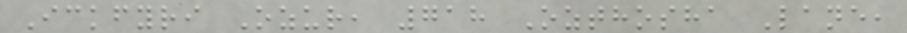Ickfyri Ozur, 718 Ozthosha Lane,
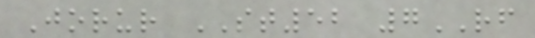Jorur ST52 7RF
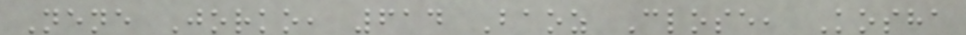Nene Jorko, 614 Baoz Close, Kosha
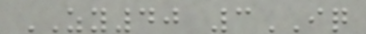ZY40 3IQ
